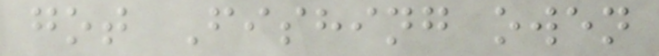got Fishing owen
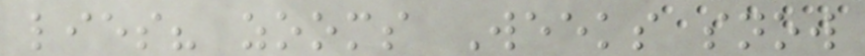lies? zooms Weeks snow
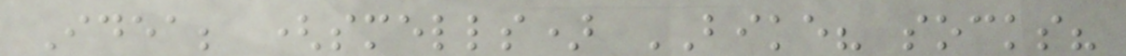Idea; (smells) BIKE? socks?
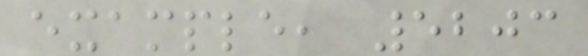example, 5203
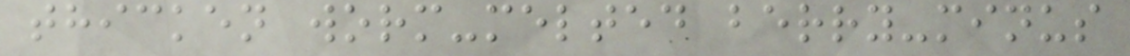thicken worm-melted berry-minus
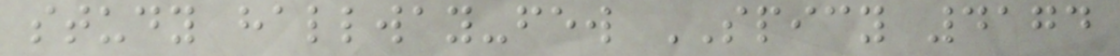study hallway-few SPICY 4174
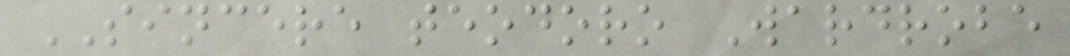SINCERE teodoro Wardrobe
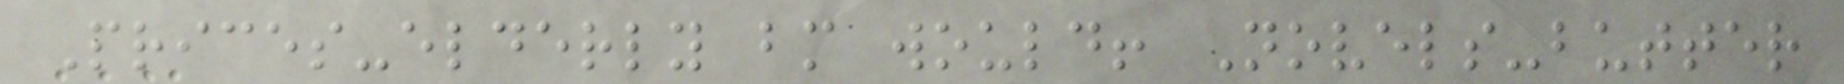Prices-elderly bm would! Novels-butter
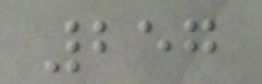257
